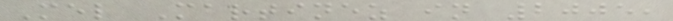Mel Martinez in 2005,
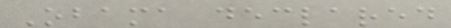Obama declared
